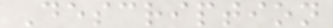Description
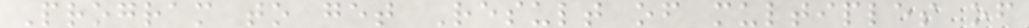Program to get Result of multiples of
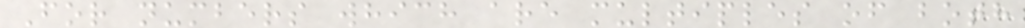For numbers which are multiples of both
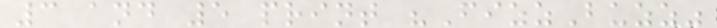3 and 5 print "FizzBuzz"
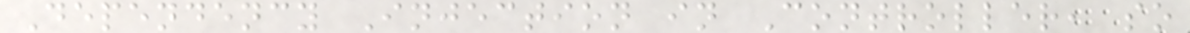Dependency Injection in Controller, so
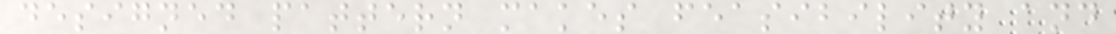designed pattern makes feasibility and
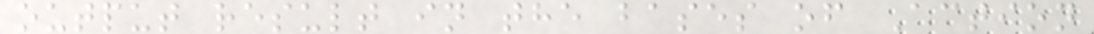output result in the bases of Action
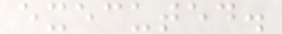executed.
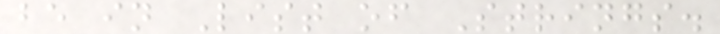be in List of Strings.
